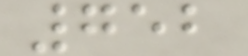752
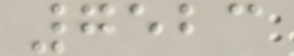7523
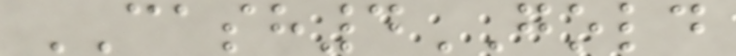CASH4GOLD
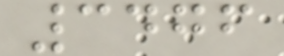3476
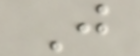J
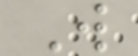W
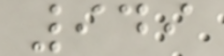949
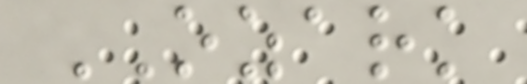OZARK
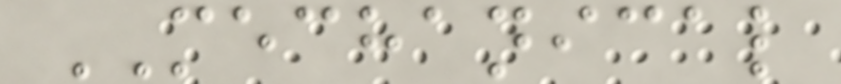MECHANICAL
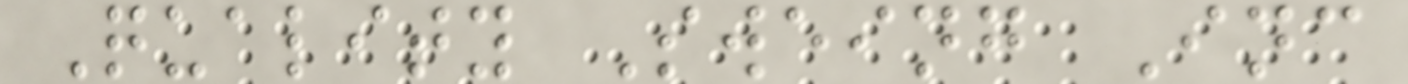Quality Sweing Inc
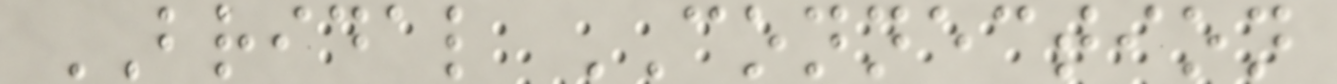BRIDAL CONNECTION
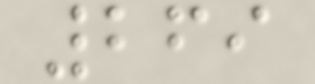269
